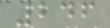246
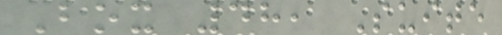Box 48, Suite
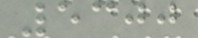5300
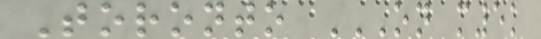Toronto ON M5K
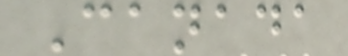Canada
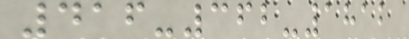416-362-1812
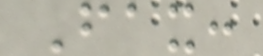Fax:
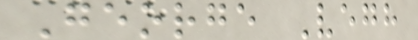George Vegh
